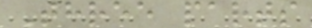Three parts
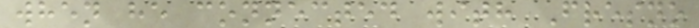when he connected with Fresno
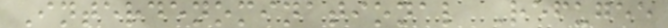Interdenominational Refugee
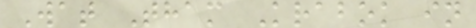Wat Tham Krabok in
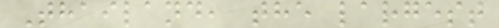Thailand, the largest
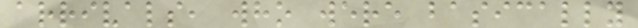arrivals, who were basically
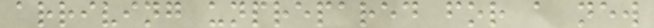arriving unprepared for a new
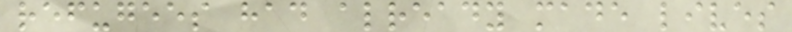refugees had already made lives
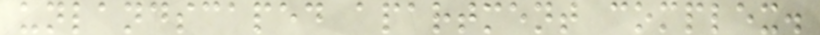unlandscaped apartment complex.
